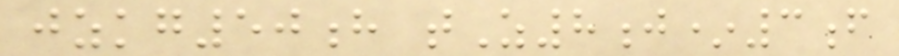jzkg50h tZ8j*3f
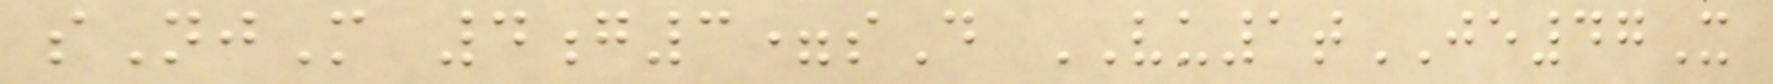sNjM 4g3=sD VU1tJE47X
